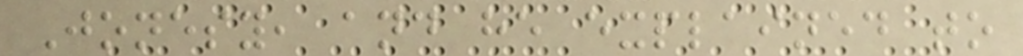Jonesy, and he explained to
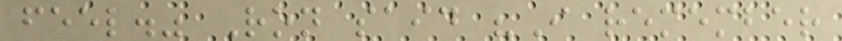feel." Ron said "I remember
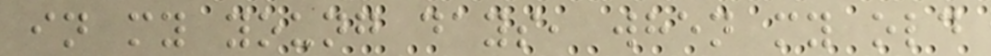in my young days, when my old
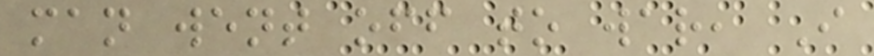man went off to war, I
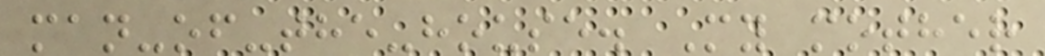man-of-the-house. My mother
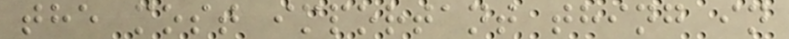the most important thing in
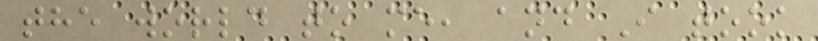the world to me, and I took
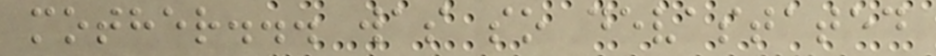mother... was so devastated
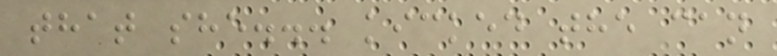that she... kicked the can
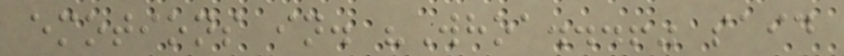emotions in. "Whoa...!" said
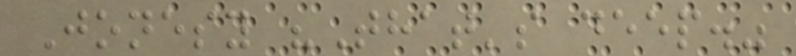Jonesy "That's deep."
